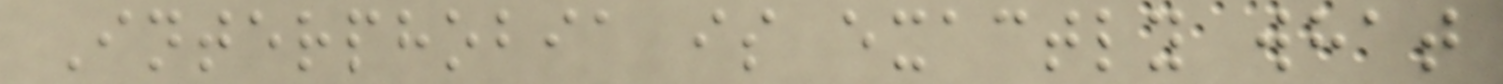Interphobia is exactly what
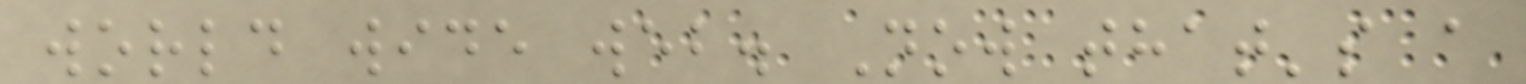world wide web. Now that's a
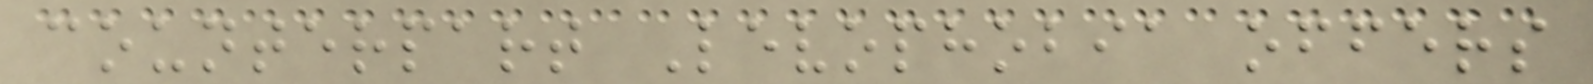counterpart Levophobia offers
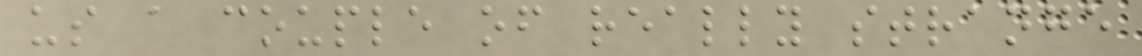us a couple of really strange
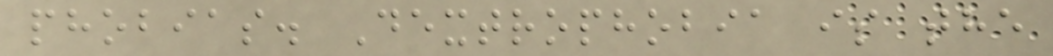phobias. Dextrophobia is the
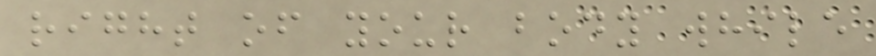right of your body while
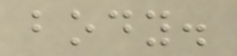body.
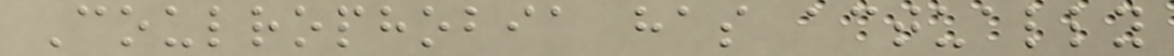Coulrophobia has actually
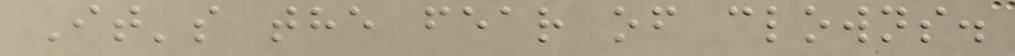It's the fear of clowns.
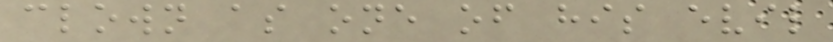clown as one of his evil
